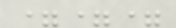===
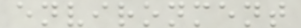environment
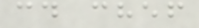cd chef
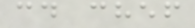cd chef
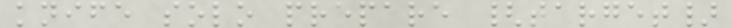knife solo prepare {target}
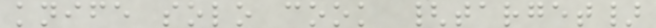knife solo cook {target}
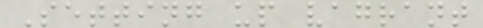Setting up vagrant
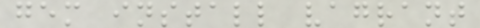gem install vagrant
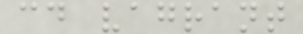cd vagrant
